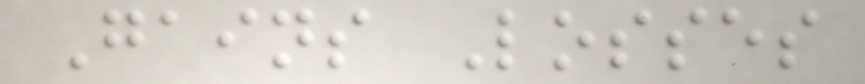Gains Losses
